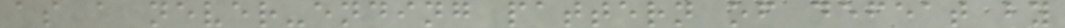as a never-ending pattern of defeat by
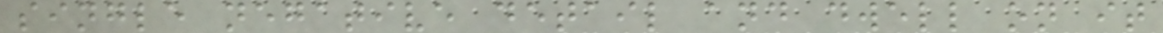single negative detail and dwell on it
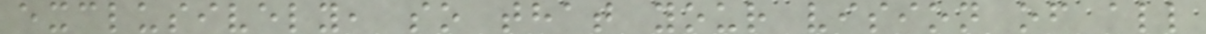exclusively, so that your vision of all
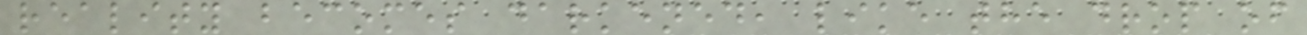reality becomes darkened, like the drop of
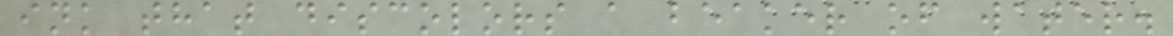ink that discolors a beaker of water.
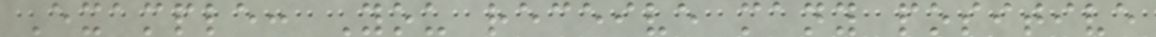Example: You receive many positive
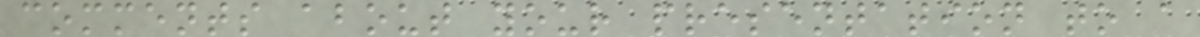comments about your presentation to a
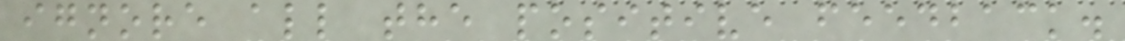ignore all the positive feedback.
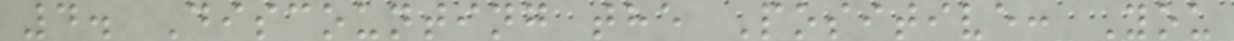4. Discounting the Positive: You
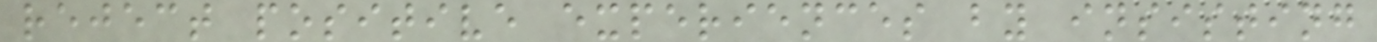reject positive experiences by insisting
